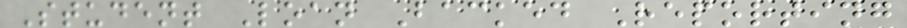Student Loan Backed Reporting
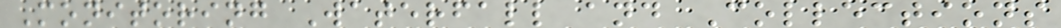Monitoring Waterfall and Collections
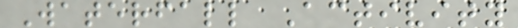Waterfall Activity
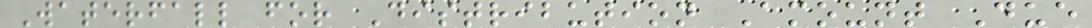Waterfall for Distribution Amount Due
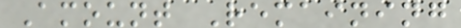Amount Remaining
